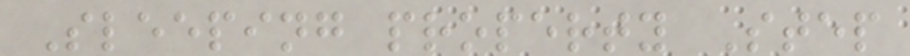Sleeping property Step
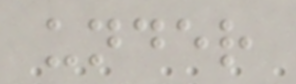under
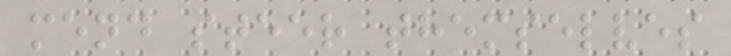mend steer themselves
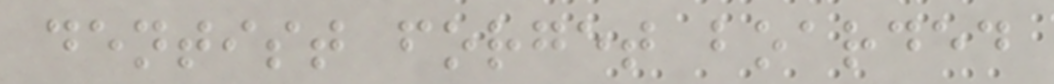dentist forget boarded
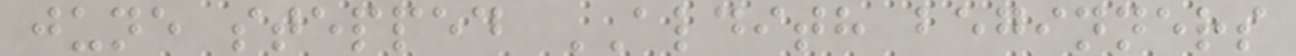june stepped ALDITH beginners
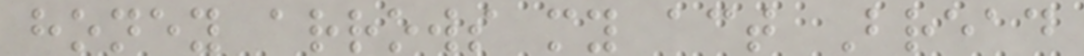honey arrows my act Bread
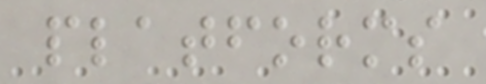platforms
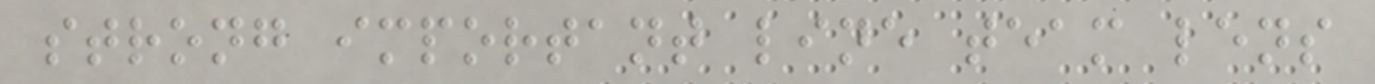strong important line team lens
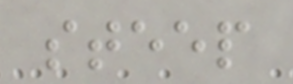steep
